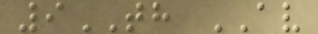9TH AV
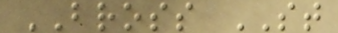BROSS ST
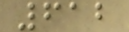612
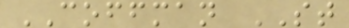COFFMAN ST
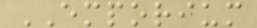EMPORIUM
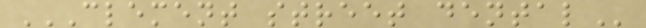CLEMENT STREET DENTAL
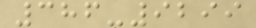386-9299
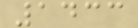1433
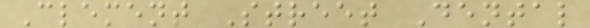Clement Street Dental
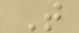T
